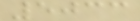5033
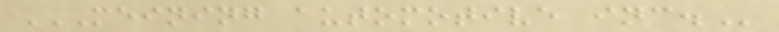MEINING AUTOMOTIVE INC.
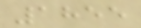1855
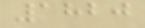1820
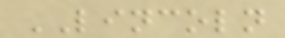LINCOLN
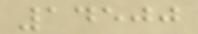14500
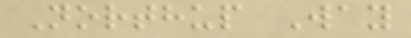Northup Way
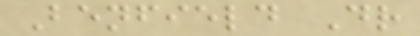Benfield Dr
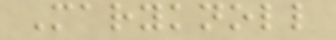Maryknoll
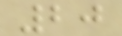20
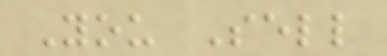You Sell
